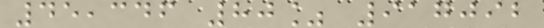45,346 80% 917092
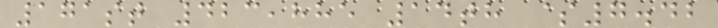171st 423,885 14th $7.42
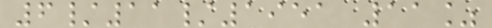6/11/1951 11%
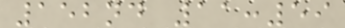152nd 11:59
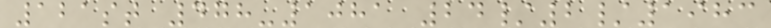121st 478-1081 24/2/1983
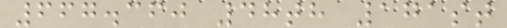667.360 48th 171st
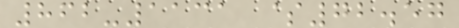862-1131 $72.57
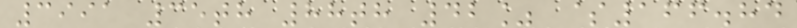3991 35th 88th 42% $166.84
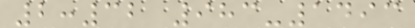2:32 983-1493
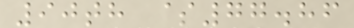90th $77.86
